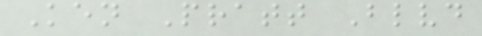Ken Pratt Blvd
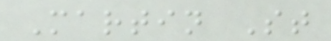Martin St
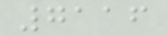7116
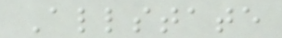Allstate
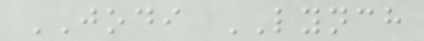JODI LYNCH
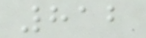812
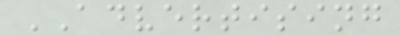ADVERTISING
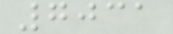7031
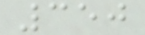350
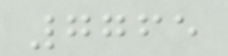7765
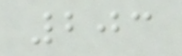203
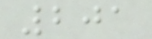201
